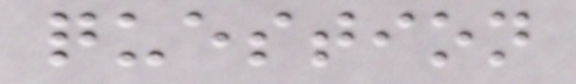question
